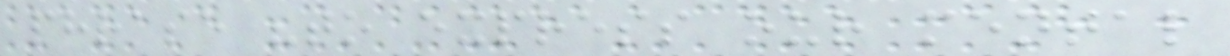phrase "to express our mental
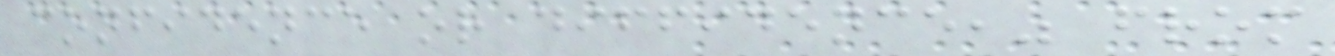confidence or diffidence," from
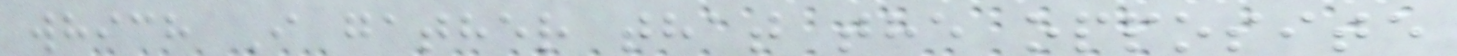which I gather that the opposite
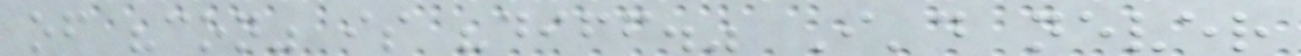of "con" is "diff." I'd never
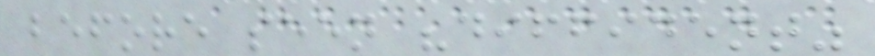before seen "diffident"
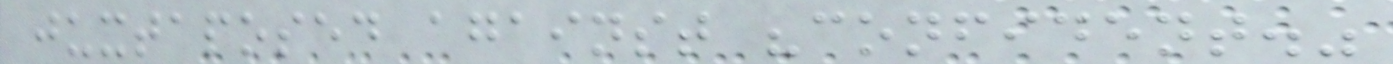juxtaposed against "confident."
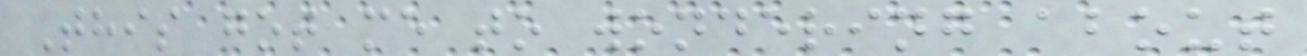This got me to wondering about
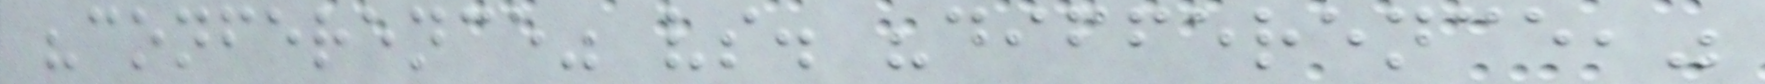"conference" vs. "difference,"
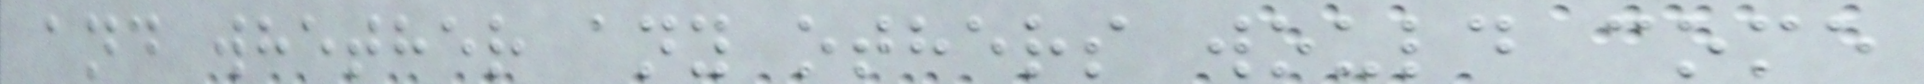and whether any others would come
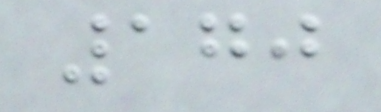170
